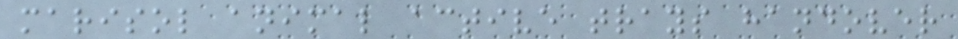marisol animal active trays handover
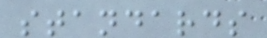standards
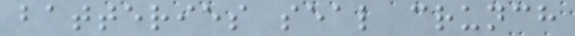batteries seal crunch
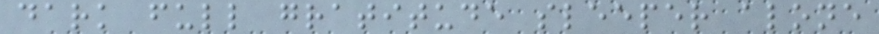dark full gratitude sleeper alone
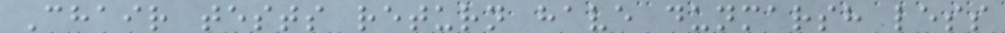Chair tests return have dunmarsh less
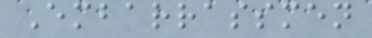Embarrassmen
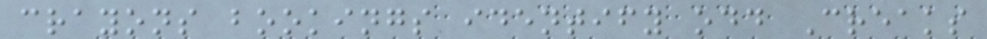crayons bookings identify odd Creaks
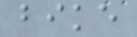bike
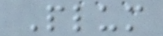Plum
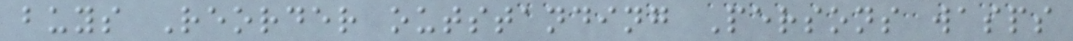buys Reorder outstanding Persons wasps
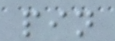pin
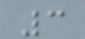3
